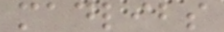madlibs
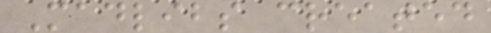Madlibs created
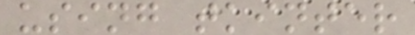using tkinter
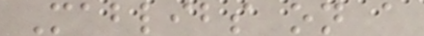Mablibs on a
